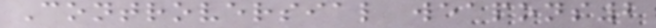Controversial weapons2
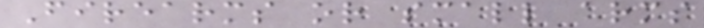Firearms or small arms
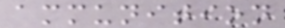ammunition
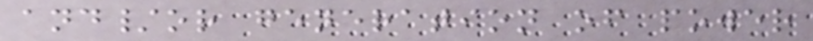and/or generation of power
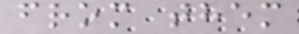from them
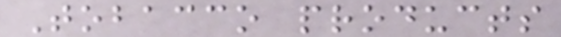Tobacco products
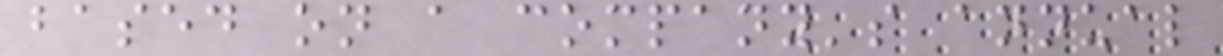based on a company's annual
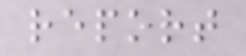report
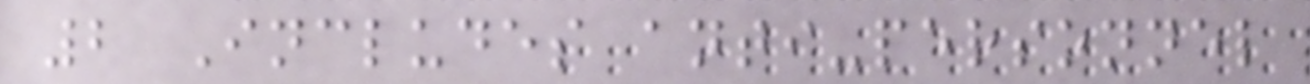2 Includes anti-personnel
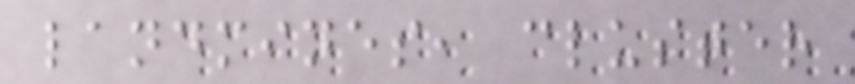landmines, cluster
